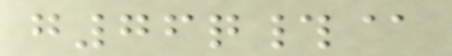g76q#@
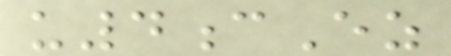u4cEz
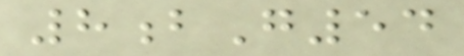8bG54
